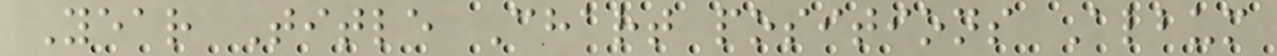Year Title Chart positions Album
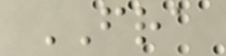FRA
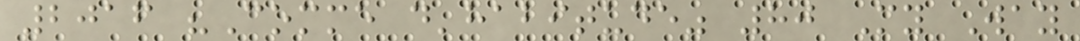2016 "Comme d'habitude" 80 My Way
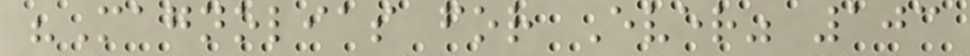"Magnolias for Ever" 103
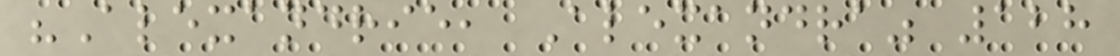"Alexandrie, Alexandra" 128
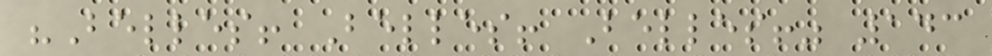"Belles! Belles! Belles!" 143
